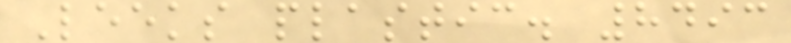Leeks plastic. 8493
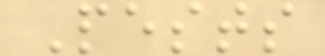Pests
